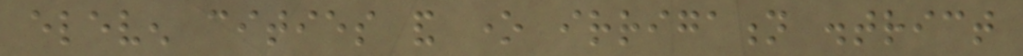eleven cities and one irrigation district
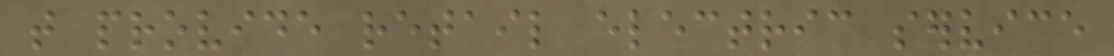that provide retail electric service
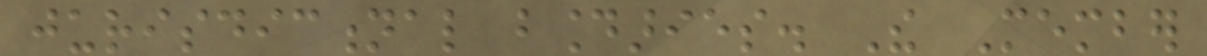jurisdictional boundaries. The Member
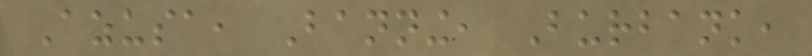Azusa, Banning, Burbank,
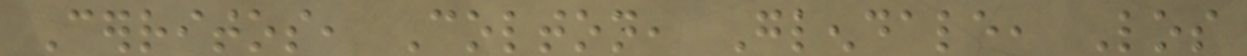Cerritos, Colton, Glendale, Los
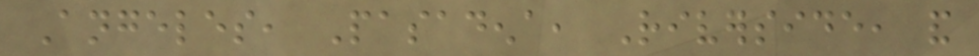Angeles, Pasadena, Riverside, and
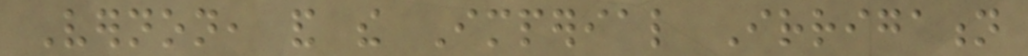Vernon, and the Imperial Irrigation
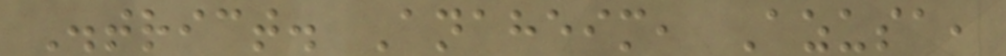District. Anaheim, Azusa,
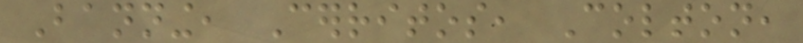Banning, Cerritos, Colton,
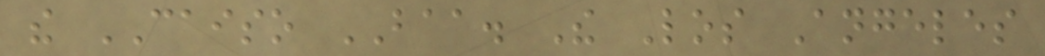the CAISO BAA. The Los Angeles
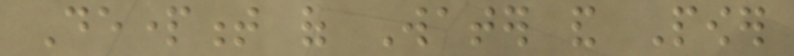Department of Water and Power
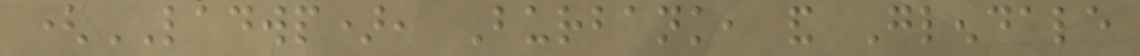(LADWP), Burbank, and Glendale
